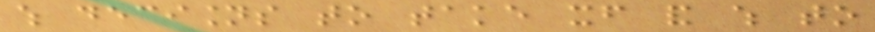which decisions to take itself and which to
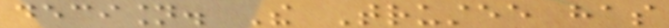decision. The Trustee has
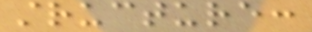structure:
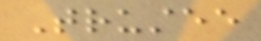Trustee
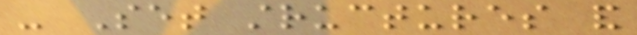- Set structures and
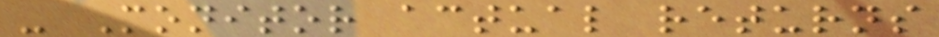- Monitor actual returns
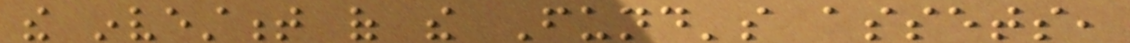the investment of the Fund's assets,
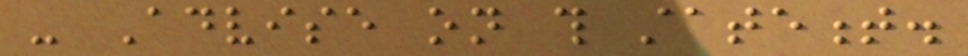- Advise on this statement.
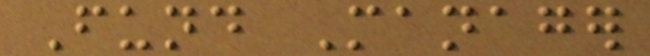Fund Manager
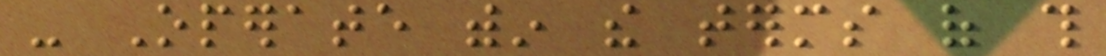- Operate within the terms of this
